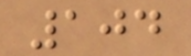104
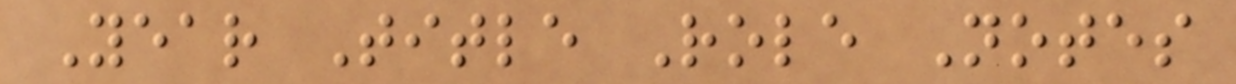Year Title Role Notes
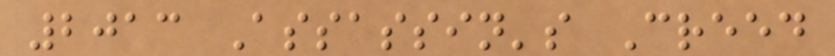2013 Assassin's Creed
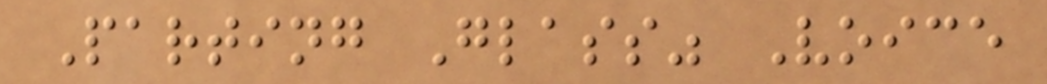Parting Glass" Voice
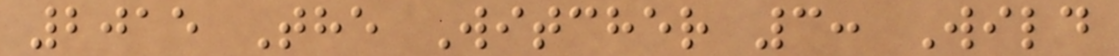2015 The Witcher 3: Wild
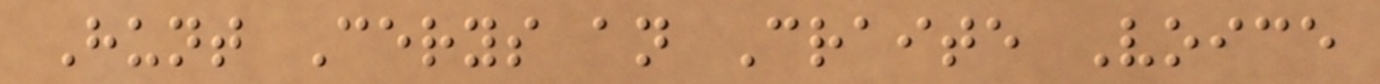Hunt Cerys an Craite Voice
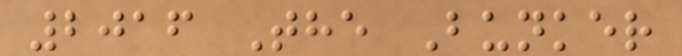2016 The Bunker
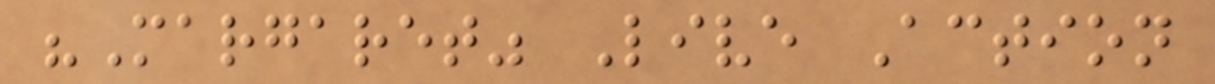"Margaret" Live Action
